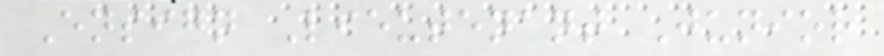Ensign Lieutenant Junior
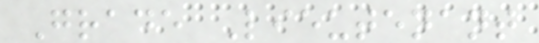Grade Lieutenant
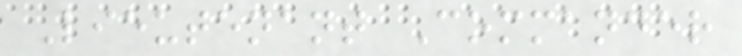Lieutenant Commander
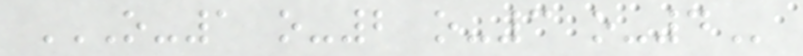O-1 O-2 O-3 O-4
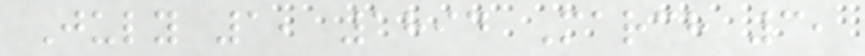July 1, 1894 March 3,
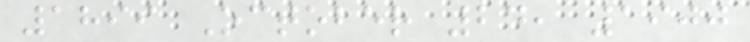1899 October 24, 1900
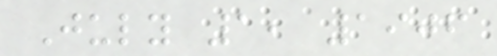July 1, 1906
